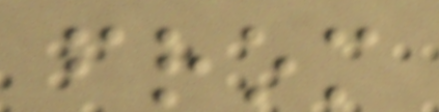from
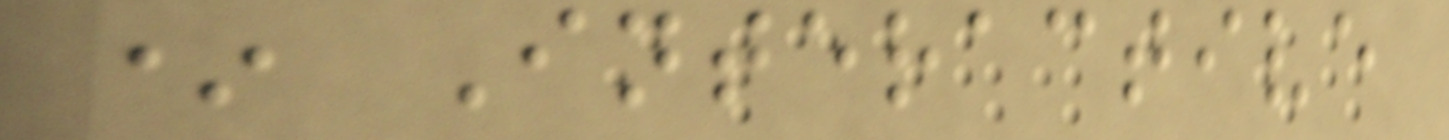* Interactive
